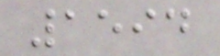1594
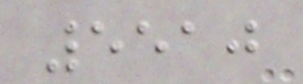5510
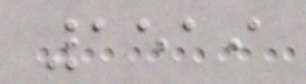1519
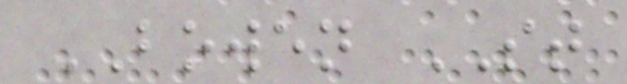BOWEN ST
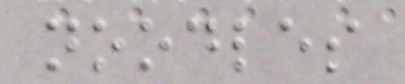noodles
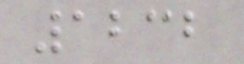1232
